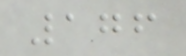176
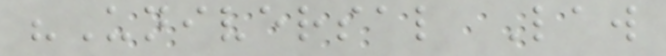"Universal Law
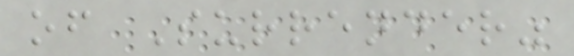of Surrender"
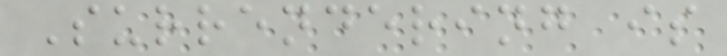Surrendering is
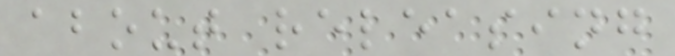about releasing
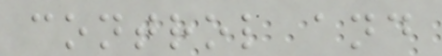control and
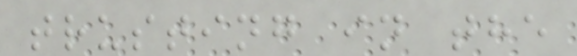trusting in the
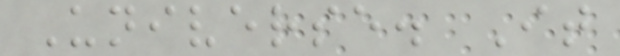Universe. It
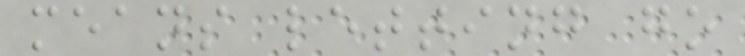means letting go
